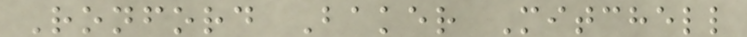Ronford Baker Mitchell
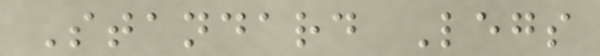Standard Legs
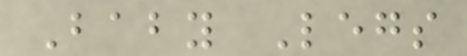Baby Legs
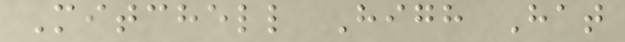Mitchell High Hat
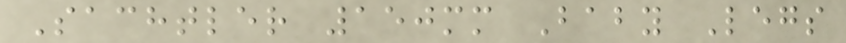Sachtler 150mm Baby Legs
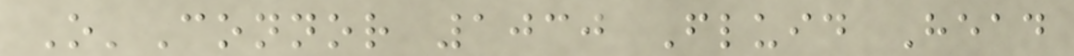O'Connor 1030 Fluid Head
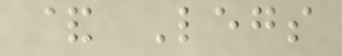& Legs
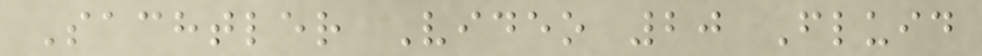Sachtler Video 20 Fluid
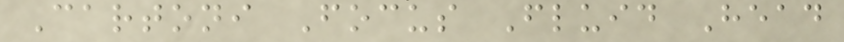Cartoni Focus Fluid Head
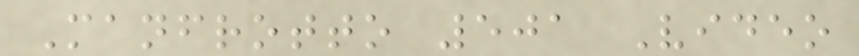Manfrotto 501 Video
